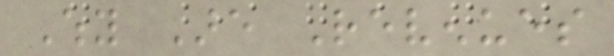Why Are Revenues
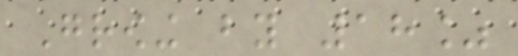Growing by 18%
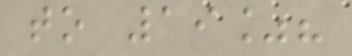to 19%?
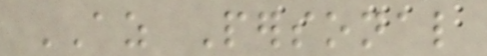AZ Personal
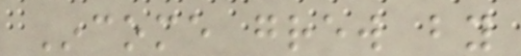Income grew by
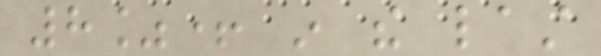8%+ in the last
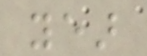year
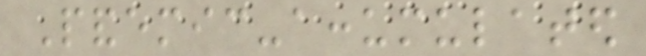Pandemic-accumulated
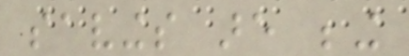savings are being
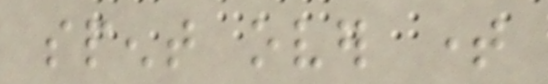spent over time
